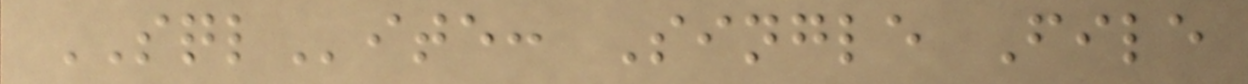SQLite: Single File
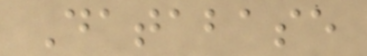Database
